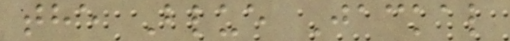the Blue Jackal
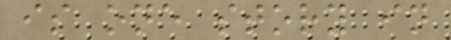is one story in
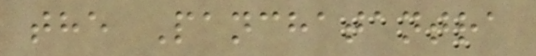the Panchatantra
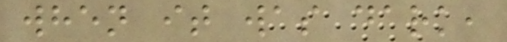when it was dark,
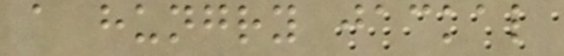a hungry jackal
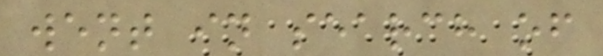went in search of
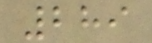289
